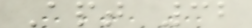Apt 32
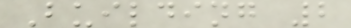Building 2
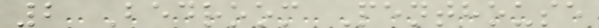2 Bedroom Penthouse
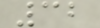32
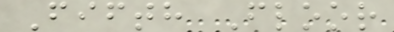Fifth Floor
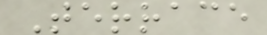Terrace
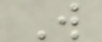W
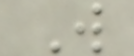W
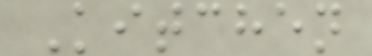Kitchen
